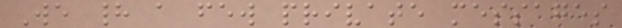We had a few private messages
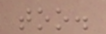too.
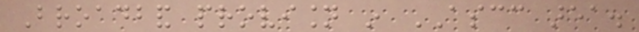Broadband provision in ASCC area.
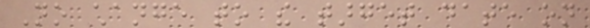No change to the target date on
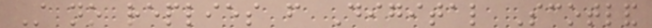Still no replies from Digital Scotland
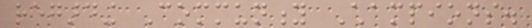regarding Community Champions.
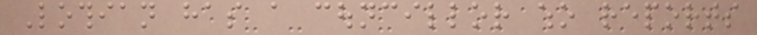Lothian has a councillor who reports
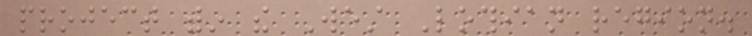project within the West Lothian region.
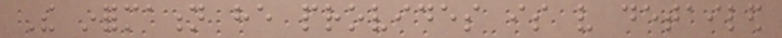The information he provides is very detailed
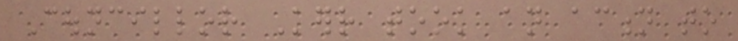Councillor Kerr took an action to
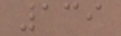139
